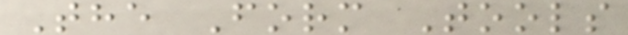The Form Tools
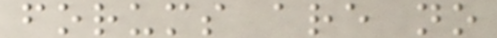forums are no
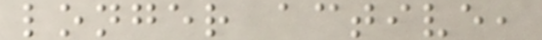longer active,
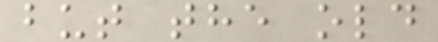but the old
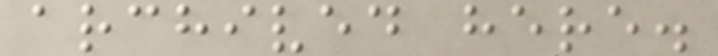archived here.
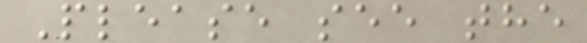Please see the
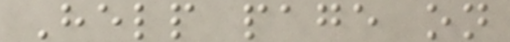Help page on
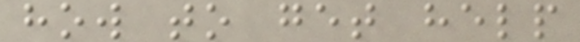how to get help
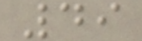49
